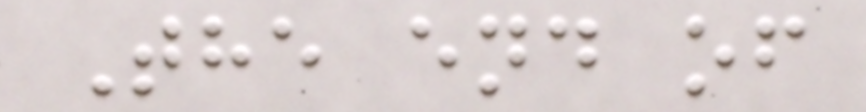The end of
